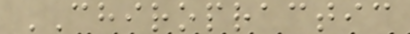CHIROPRACTIC
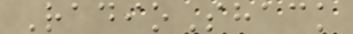RadioShack
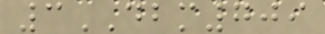3DBM709
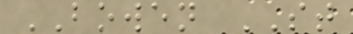BOWEN ST
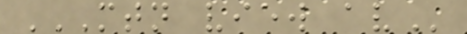MTN VIEW AV
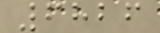6826
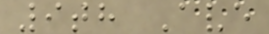9th Ave
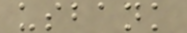usbank
